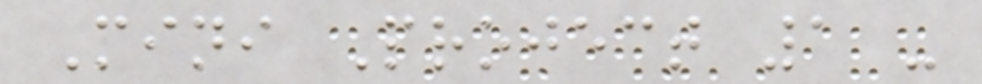Mini Project 1 -
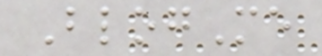BlogMe
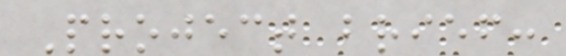Project brief:
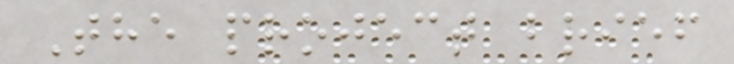The project brief
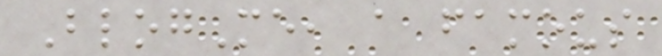BlogMe, a famous
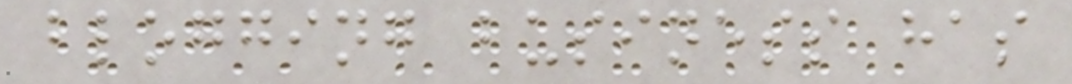blogging business has
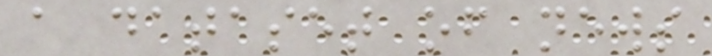a dataset of news
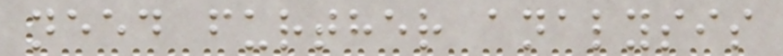need further analysis
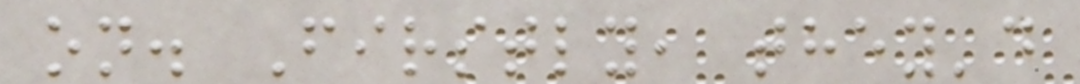on. Firstly, they'd
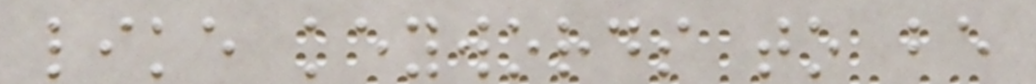like keywords to be
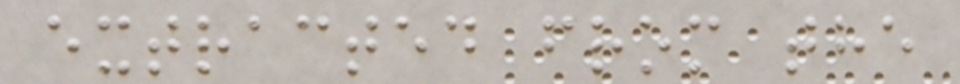extracted from the
